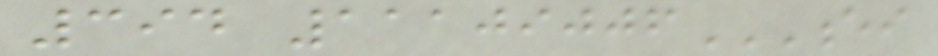394 11109006EI
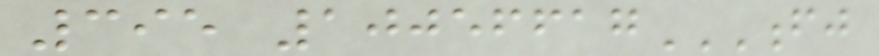395 10056617FJ
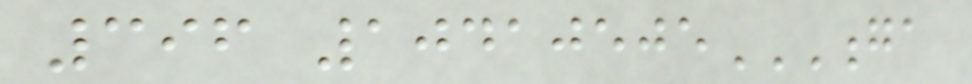396 10410505GA
